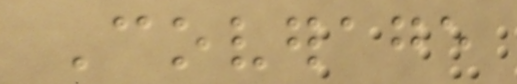Coverage
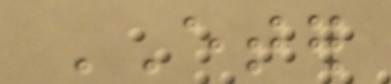ETER
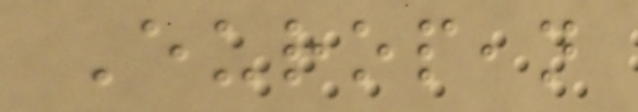European
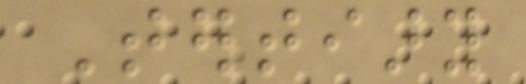Tertiary
